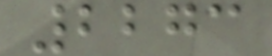2273
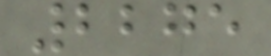2275
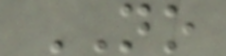NO
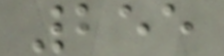255
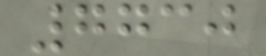7730
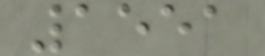1551
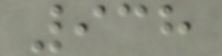938
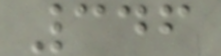346
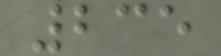235
